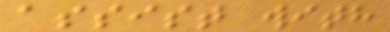assist with
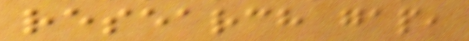research gap,
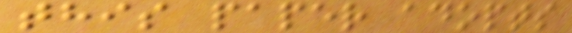this paper adopts
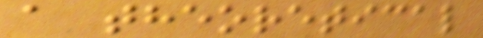a theoretical
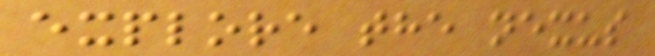explore the nexus
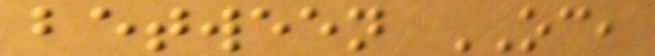between OC,
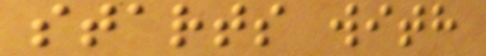starts with
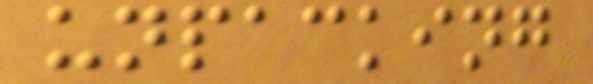unpacking
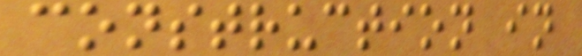construction in
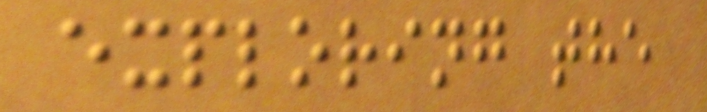exploring the
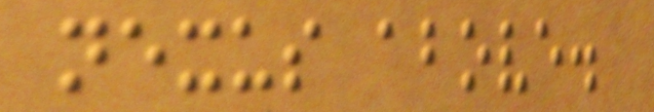nexus above.
